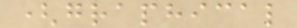(graphical
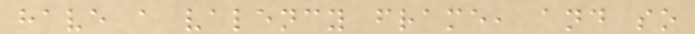have a valency frame, and so
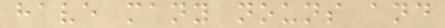have many nouns and
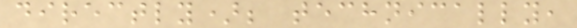directly); technically,
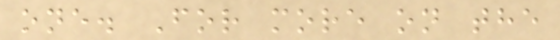one. For more on the
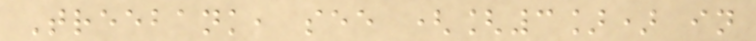Treebank, see ([3]) in
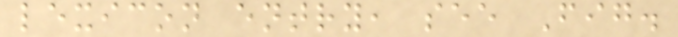lexicon entry, see Fig.
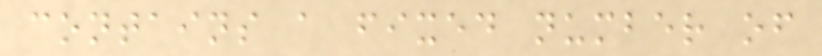contains a fixed number of
